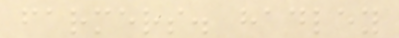farmers. hadley
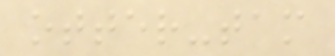otter-tam
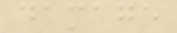damage
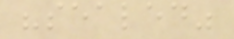"sealed"
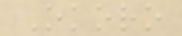Okoro
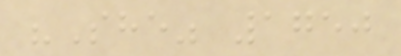"She" 1750
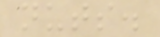nuts.
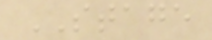STAGE
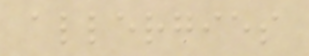allergies
